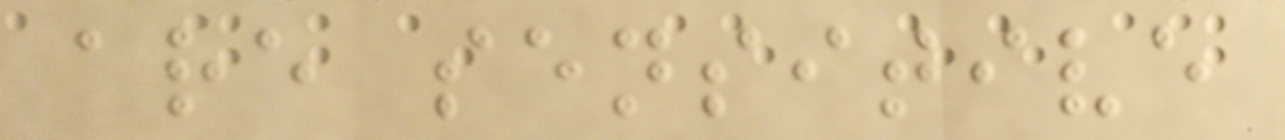are sensitive
